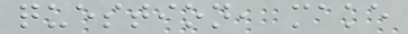question, make
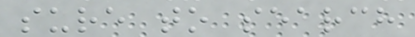sure to search
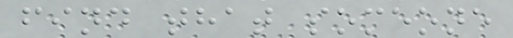find that someone
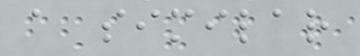a similar
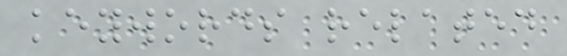keywords related
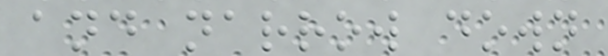and narrow down
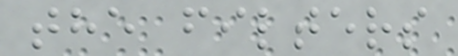the filters
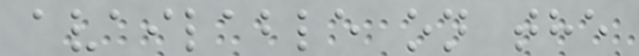available on the
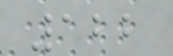122
